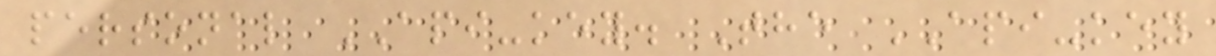personal API-key. The API-key
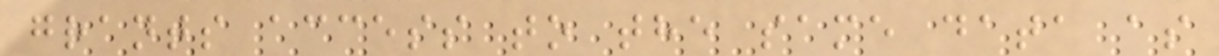grants access to the same data as
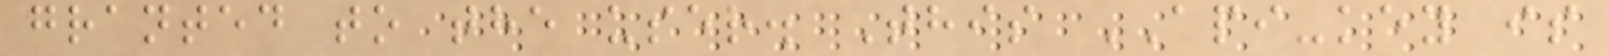granted to the user. This API-key is
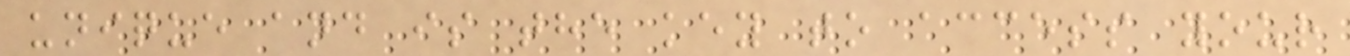unique and is the key to access your
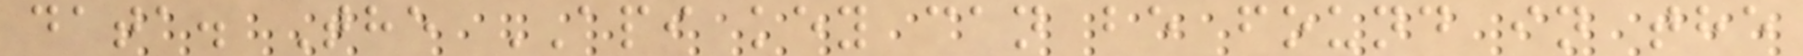data. The API key can be found in the
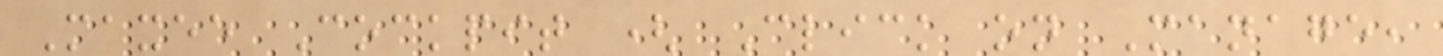Maxee Cockpit ( Click on Manage,
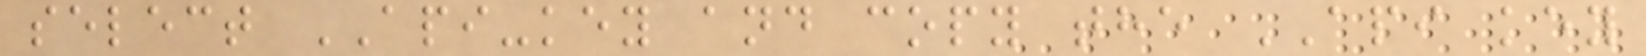select API-key and copy the API key
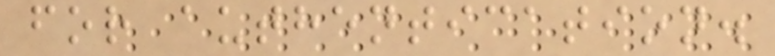for authentication.
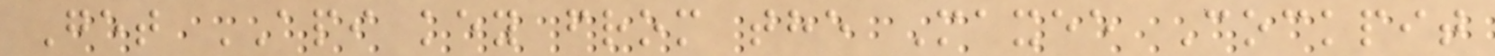Get API key from the Maxee Cockpit
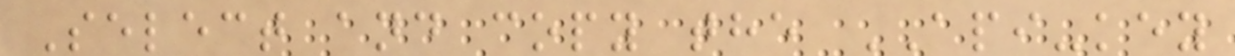Select and copy the API-key
